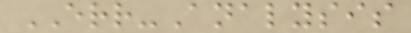ERR-Analysis
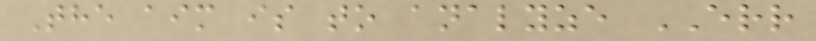The aim is to analyze ERR
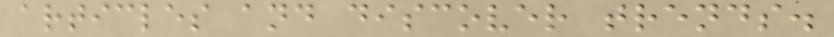articles and discover trends.
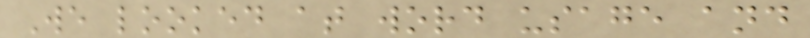We looked at word usage and
